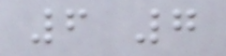6 7
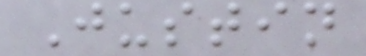Justin
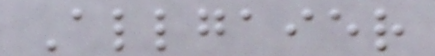Allgaier
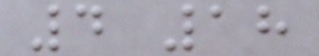4 18
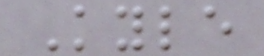Kyle
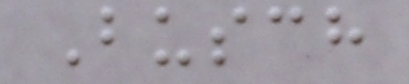Busch
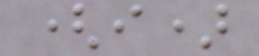(i)
